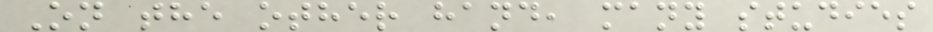On the other hand, many studies
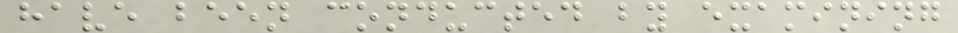have been conducted by examining
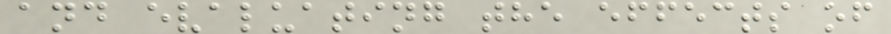and evaluating the effects of
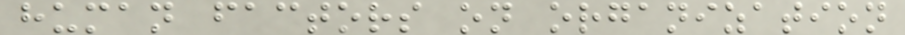human factors on organization
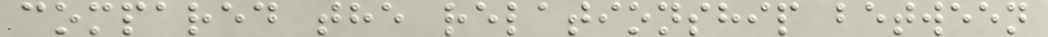compared the relationship between
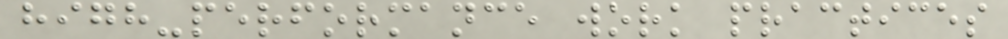high-performance work practices
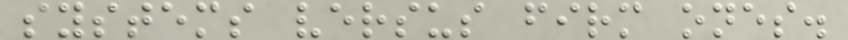systems versus firm ones.
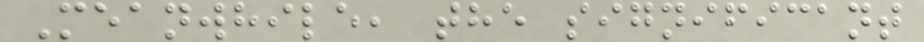Meanwhile, the significant
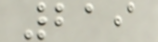219
